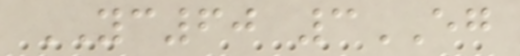YC60 3EG
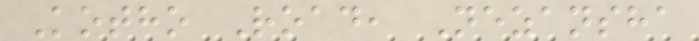Kotho Road, Nezansha
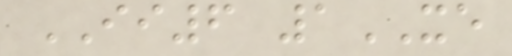II6 1XE
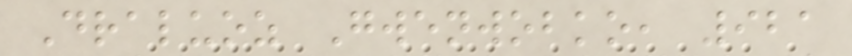Draluoz Gwenwobko, 921
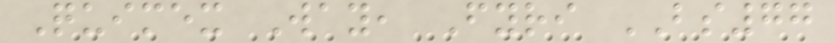Quimex Way, Fyri BS77
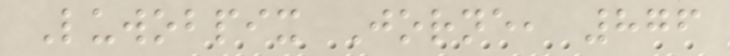Luwobpix Jorne, 876
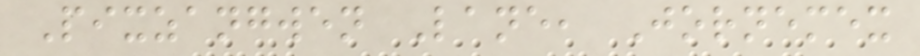Pixzangwen Lane, Jornemex
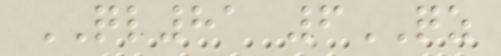QL81 6QZ
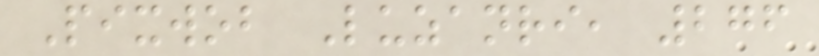Pixwob Luzanri, 276
